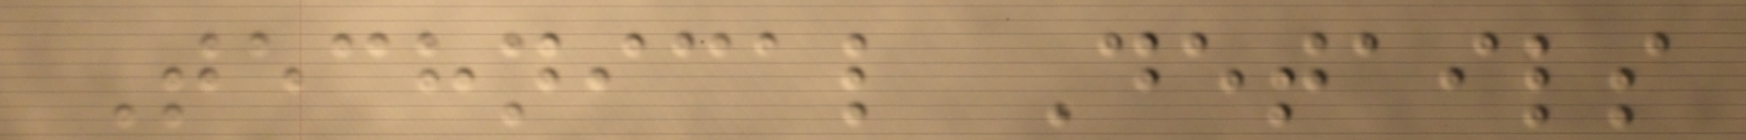Technical Details
